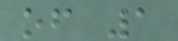of 1
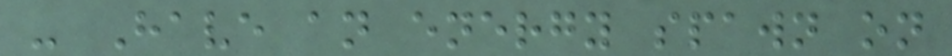- Have an energy spawn on
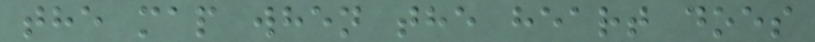the map when the heart does
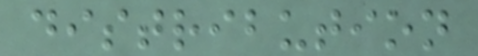distribution
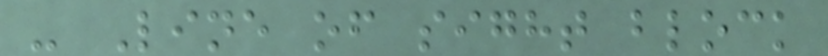- Line of sight block
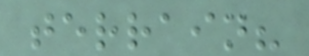terrain?
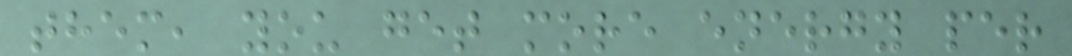them, you get more energy per
